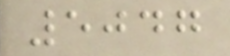5047
